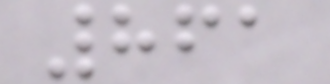861
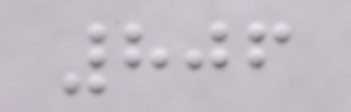806
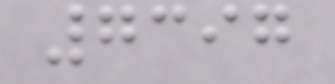7397
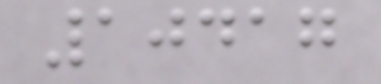10417
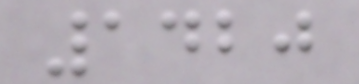1420
